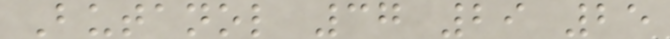Butanol 37 29 25
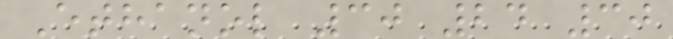Ethanol 30 24 30
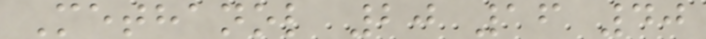Methanol 20 16 40
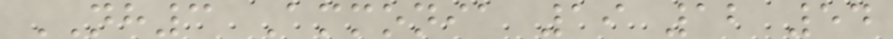NH3 Ammonia 19 12 54
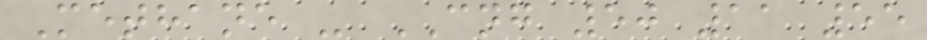Methane - CNG 50 11 55
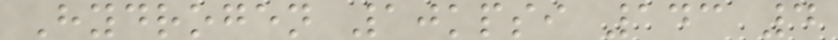Hydrogen 10kpsi 143 4
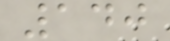140
